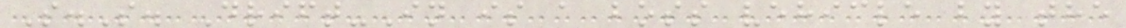S.S. Drift-In is a boss vehicle by the
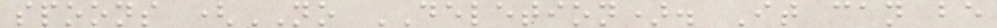spoons (NO DELETION). It can be
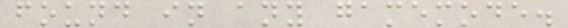found in any gamemode.
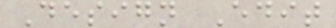Design Edit
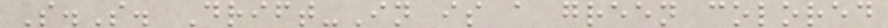S.S. Drift-In is a green colored
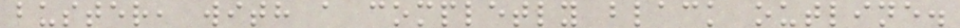buster, with a completly black outline.
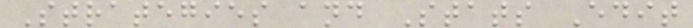Strategies and Stats Edit
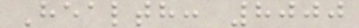Health: 8000
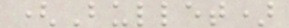(Bullet)
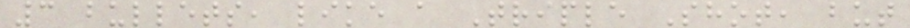3 bullets, like a Triple Shot, but
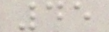45
